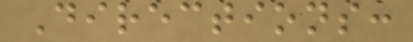Directions:
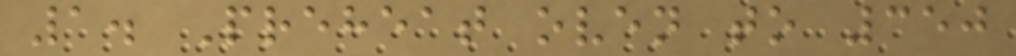1. Preheat oven to 350
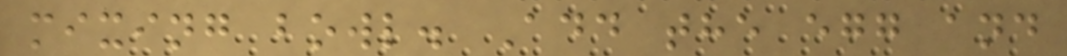mixing bowl. Add the egg and
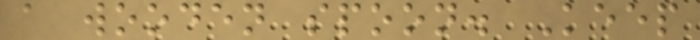a wooden spoon. Keep
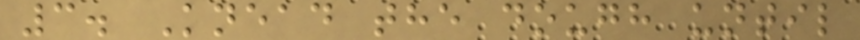3. Knead the dough until
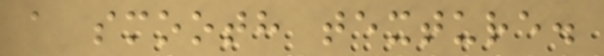a smooth texture.
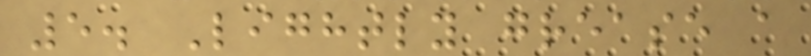5. Lightly grease a
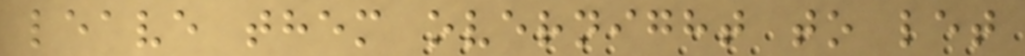leave them overnight to let
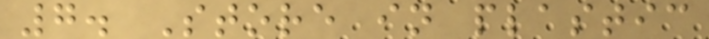7. Store in plastic
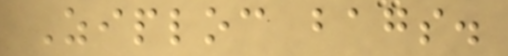Ziploc bags.
